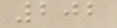202
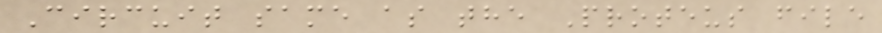Circuit same as the Proteus file
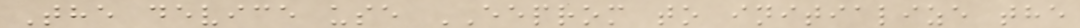The device use EEPROM to initialize the
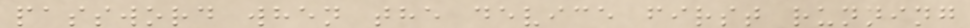password when the device first running
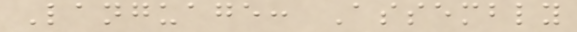Language: Assembly
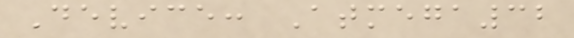Device: Atmega32
